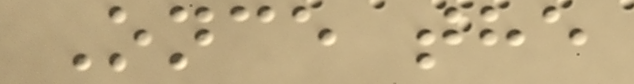Once the
